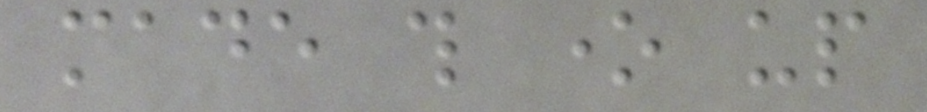made this one up
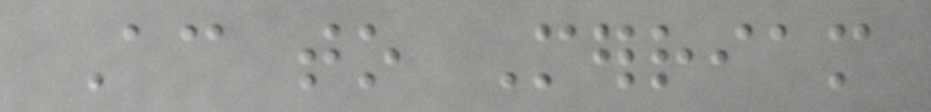According to Merriam
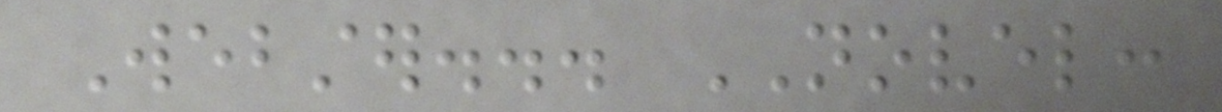Webster... NOVEL:
